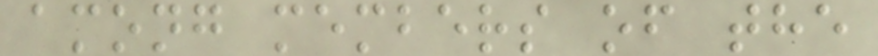among members of the
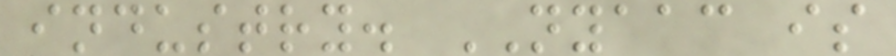industry. NYAAC is
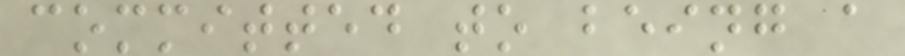committed to being a
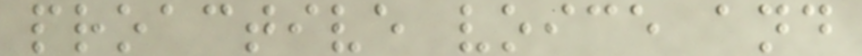proactive voice and
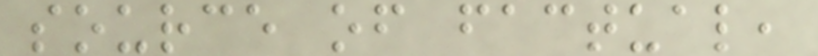source of factual,
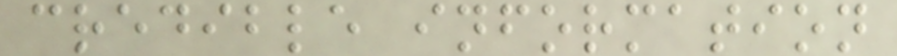credible information
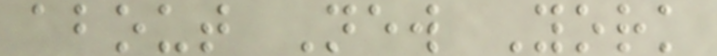about New York
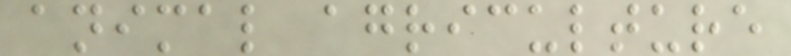animal agriculture
